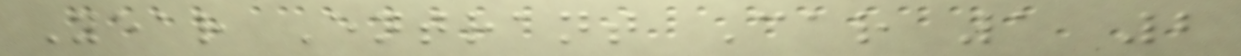Year Entrant Car 1 2
